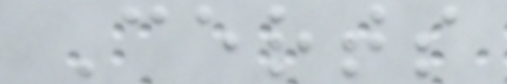Certs
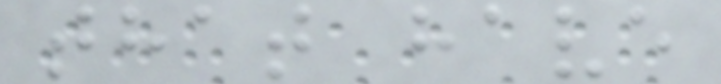that have
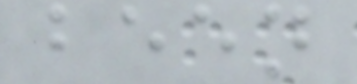been
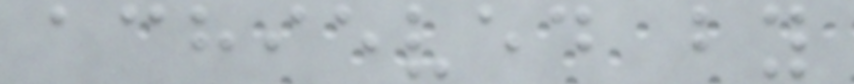achieved by
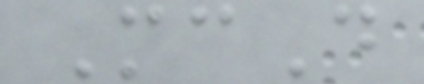McD
